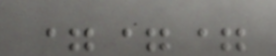===
